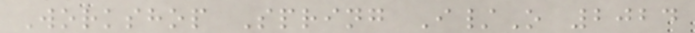Workshop Spring I/O 2024
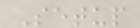Setup
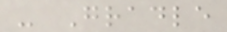- Gradle
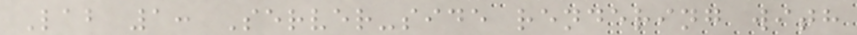Lab 1: Server-side rendering with
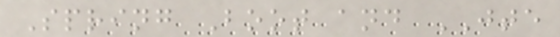Spring Boot and JTE
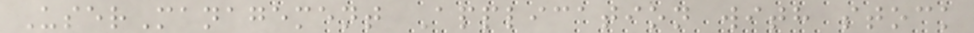UserManagement Application with stock
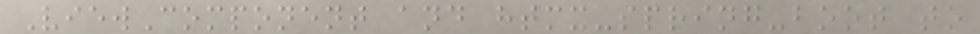ViewComponent and htmx-spring-boot to
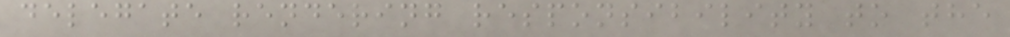delegate rendering responsibility to the
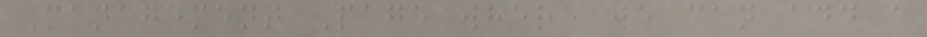Management Page where we can add a
